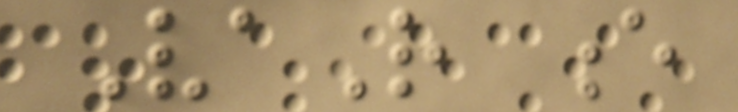VaR e
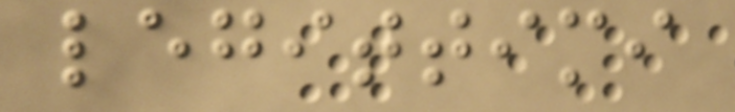legittimi
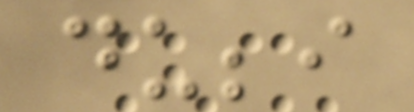dubbi
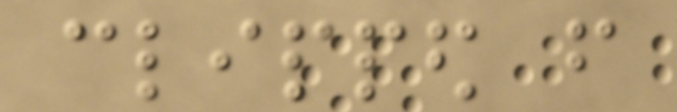clipped from
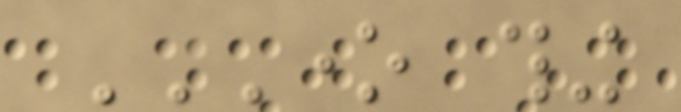ONE THING
